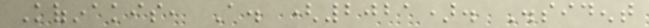Kofinakis, A. (2021). Dissident
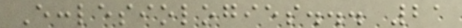Ecclesiologies... 21
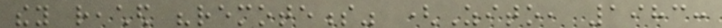they reached "remoteness" (Zito, 1983:
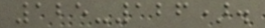125-126).
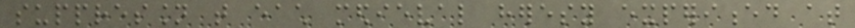suppression that each medieval heresy experienced at
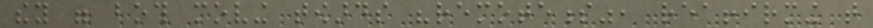they were both moving towards "remoteness", reaffirming that
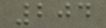204
